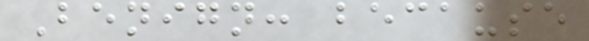Benign: because
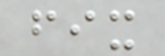fix
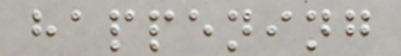happening
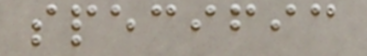specific
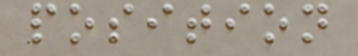position
